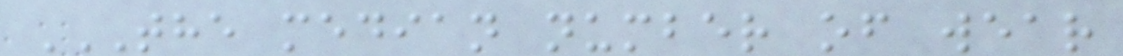THE MEDIAN NUMBER OF WEAR
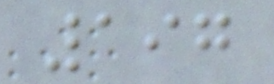197
